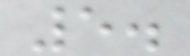5.
